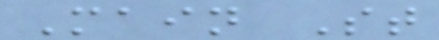Main St
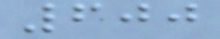600
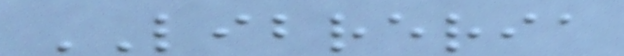LIBRERIA
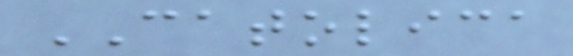CATOLICA
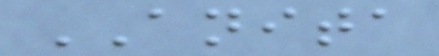ANITA
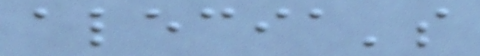alecia's
